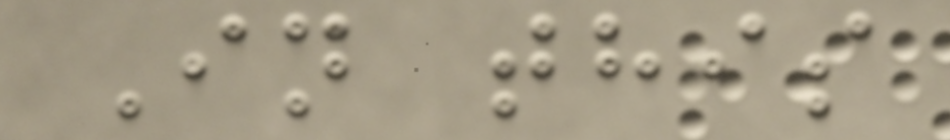In this
